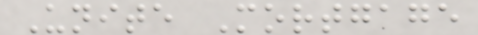Unite Mortgage
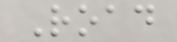Road
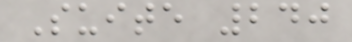Suite 240
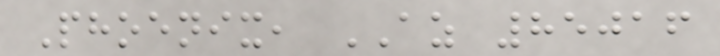Phoenix, AZ 85016
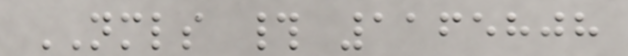NMLS # 1165808
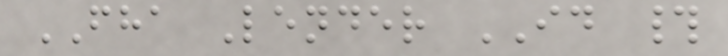FHA Lender ID #
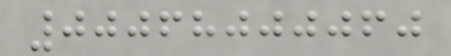00068000060
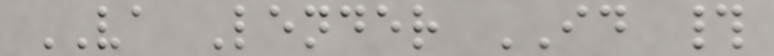VA Lender ID #
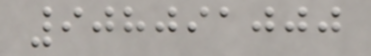908091000
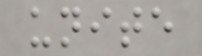unite
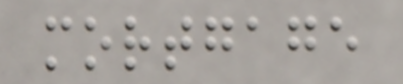mortgage
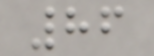86
